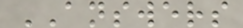ANSWERS
